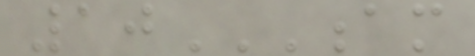10AM
